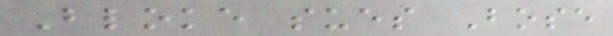Bloke sues Bose
